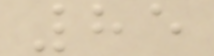85
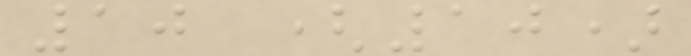10 (10)
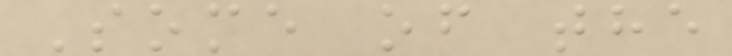Some of the
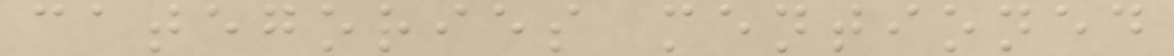categories mentioned
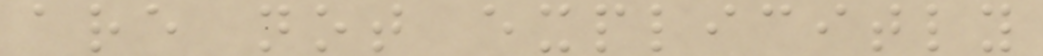are not explicitly
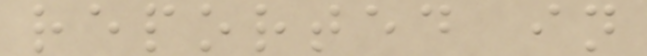reported in
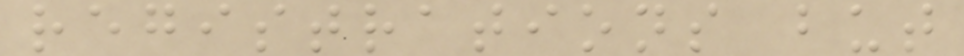registrations but
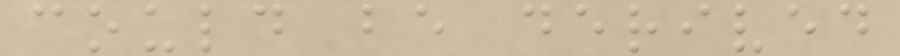could be derived
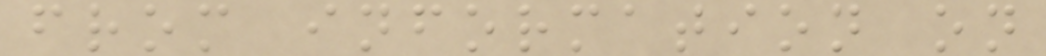from information on
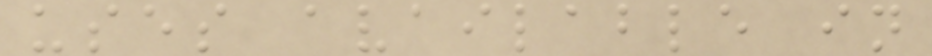uses available in
